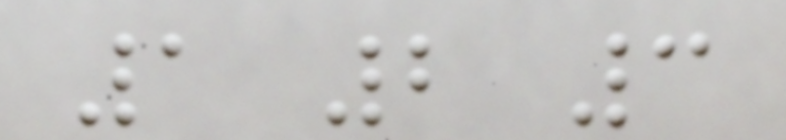1 2 3
